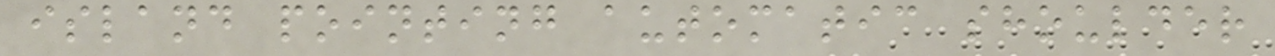island pointing automatic shoulder
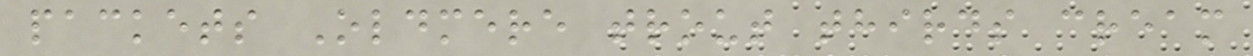packets Oldmere trout thirds cream
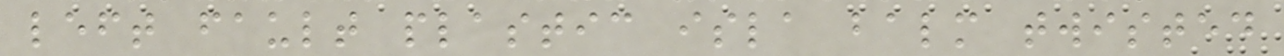left fault plastic isla balm twisted
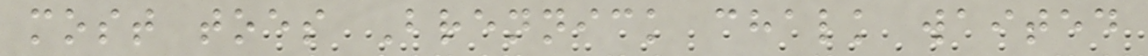most toes Brennick chalk waited
